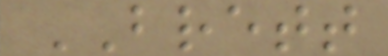BRETT
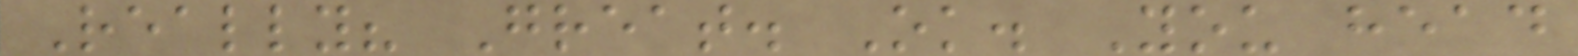Really? Great. Ok. You head
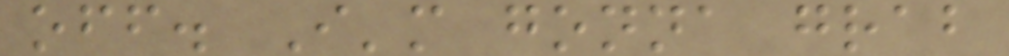off. I'm gonna grab
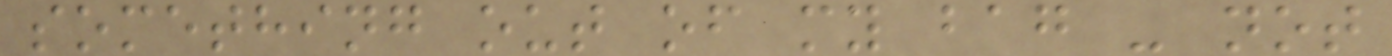something out of my bag - not
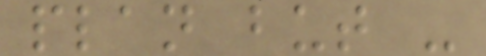plan but -
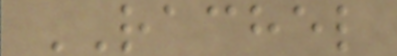RACHEL
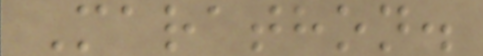Marathon.
